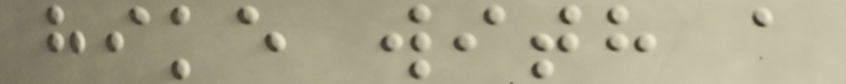hike with a
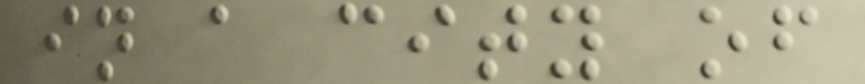in a city of
